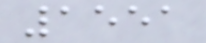1551
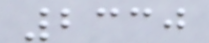2330
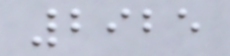2925
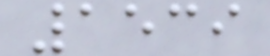1539
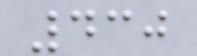430
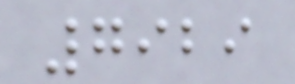7929
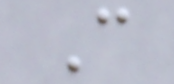C
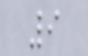9
